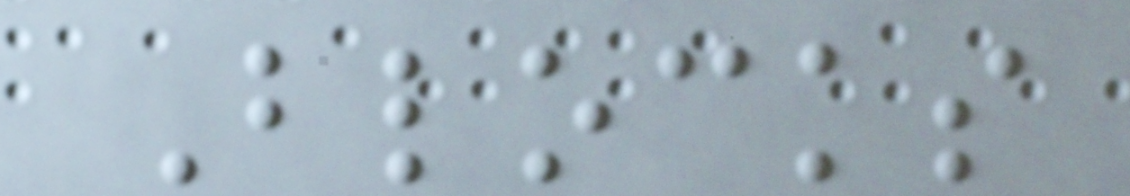Blocks
